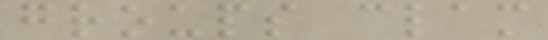groups clam
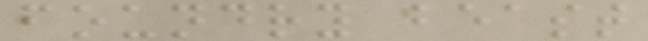foundry beast
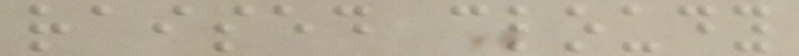raised cloudy
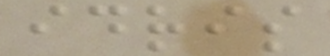idris
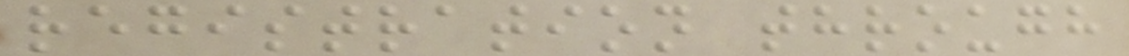registration through
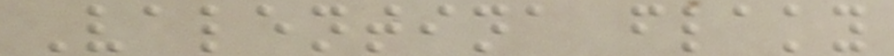Valentina flaky
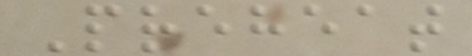Preheat
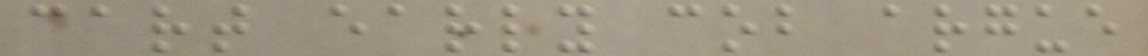cart early cob argue
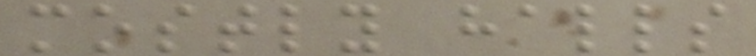mostly halls
